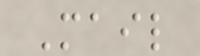Mail
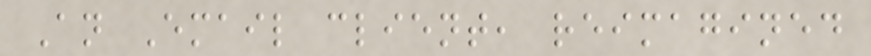An Email client, reimagined
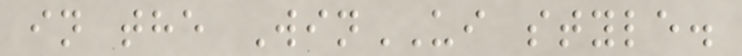in the WinUI style.
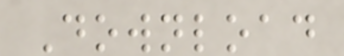Download
